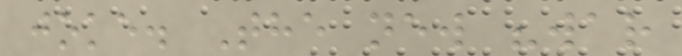joke. The new "war
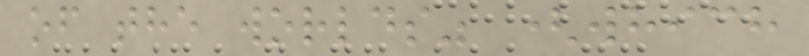of the worlds" (which
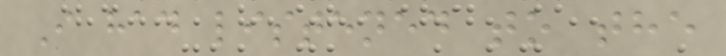I had listened to the
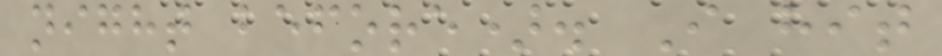night before). I hit
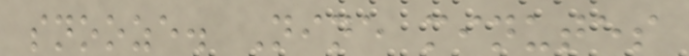snooze. Nine minutes
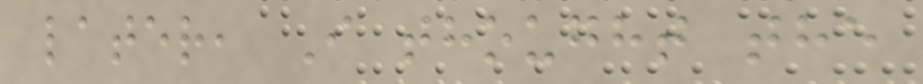later, I thought the
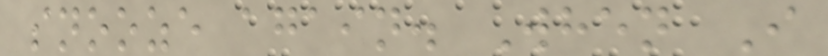snooze again. When I
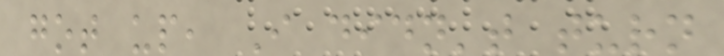got up, I didn't turn
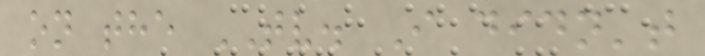on the TV. I didn't
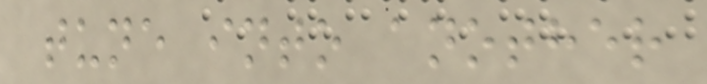tune into another
